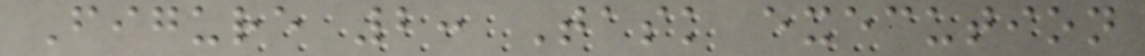Figure 2: Task execution
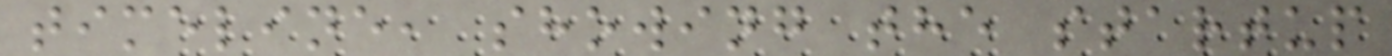timeline, showing the startup
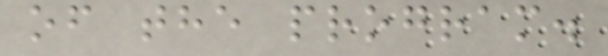of the program.
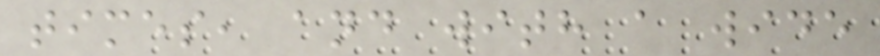times, and with a wide
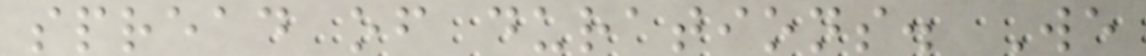spread of durations. We
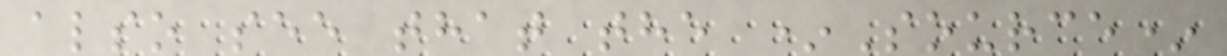also see that the *Source*
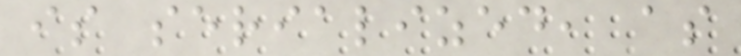is serialized, as
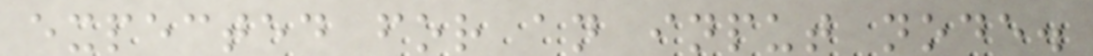expected for an input node.
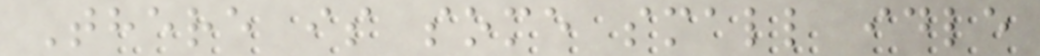There is some small idle
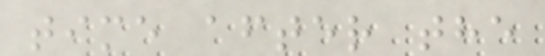time after the
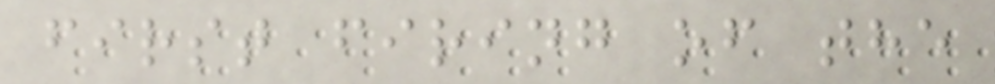first firing of the
